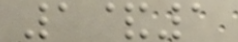1&1
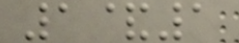1&1
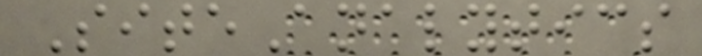SiteAnalytics
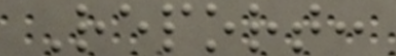Report:
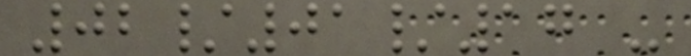02/01/17 -
